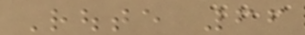Route 66
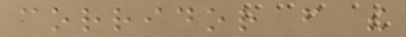corridor from the
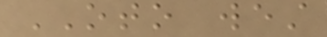OTO west
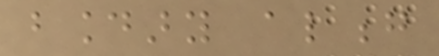boundary along
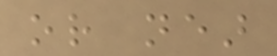or near
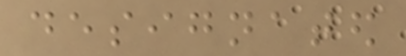designated
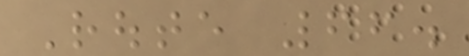Route 66.
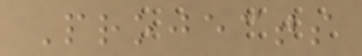Projects
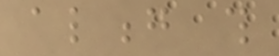along this
